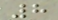8
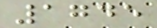1745
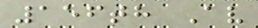156th Av
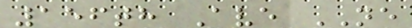156th Ave NE
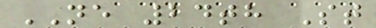NE 24th St
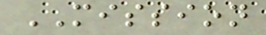MISSION
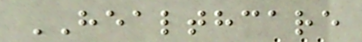HEALTHCARE
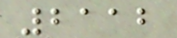2112
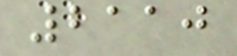2110
